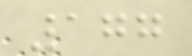177
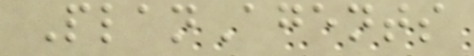PlanAgents
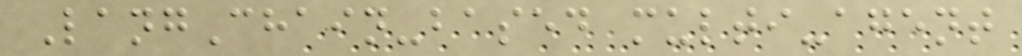LangChain-based multi-agent
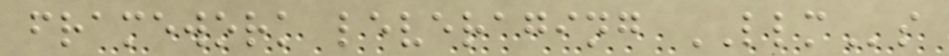framework leveraging LLMs
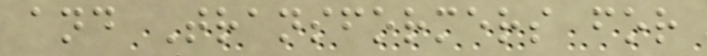and Transformers for
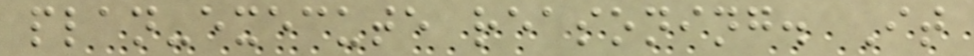plan-execute reasoning. It
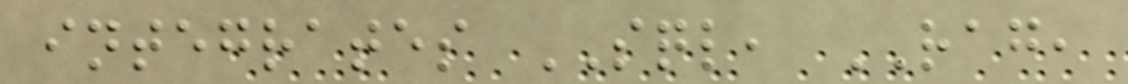integrates SQL, RAG,
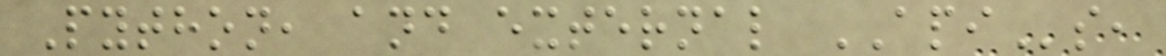Python, and external APIs,
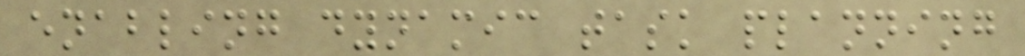enabling dynamic task planning
